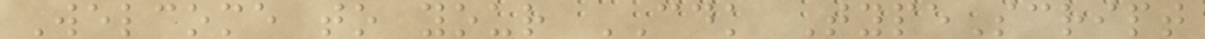Welcome to your CDK TypeScript
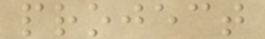project
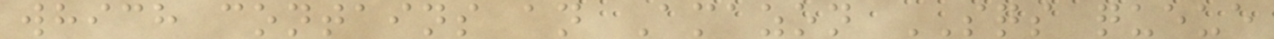which contains an Amazon SQS queue
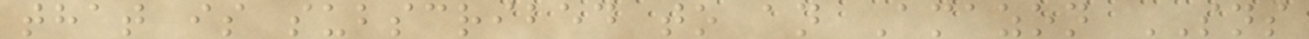that is subscribed to an Amazon SNS
